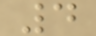4
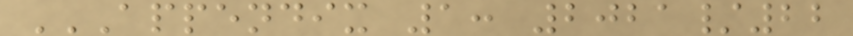APPENDIX 1: 2021/22
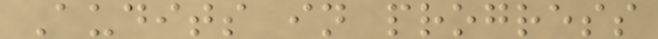Audits in progress
